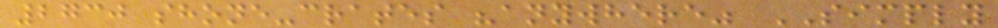2730 shone-crates "anywhere" SIMPLY
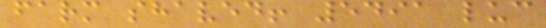farm shaved! 5491 luc
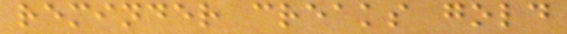reminder creaks gold
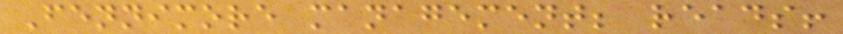Fennimore management; reads!
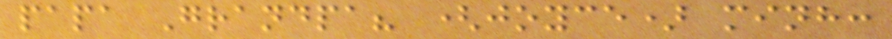papa Grandpa? (joyce) minh:
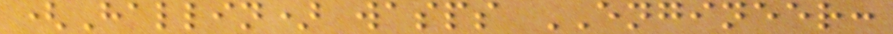(Hallin) wasps ENGINEER:
